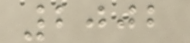2002
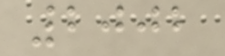2002
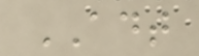ADT
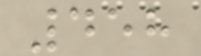458
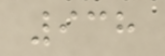938
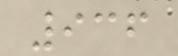936
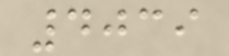4039
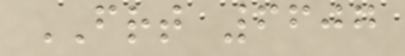FRT 6607
